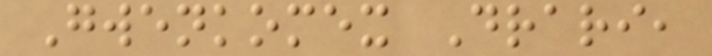Gwenkomex Drari,
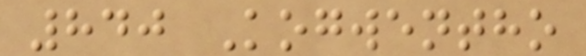840 Kogwentho
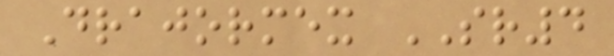Drajormex SR4
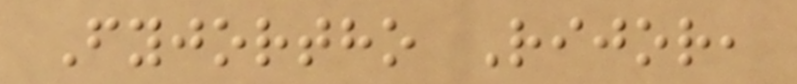Fyjortho Rijor,
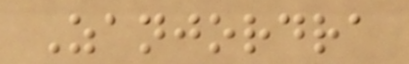Zanjordra
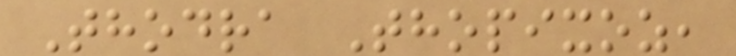Thodra Thopixoz,
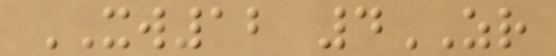XW12 4ZR
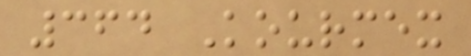364 Kourmex
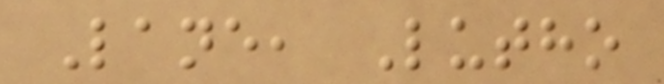Lane, Lutho
